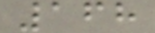168
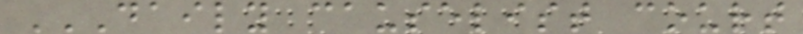DAILY CAUSELIST COURT
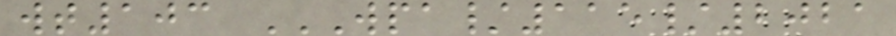wt103 WPA/115/2021
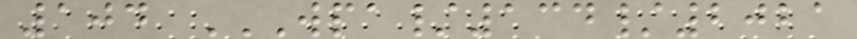104 WPA/134/2021
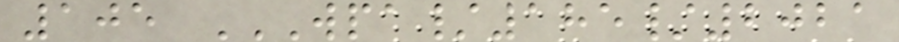105 WPA/185/2021
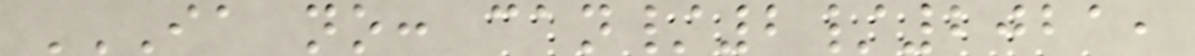IA NO: CAN/2/2021,
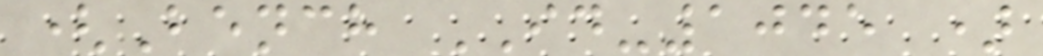(Bench ID-1045 )
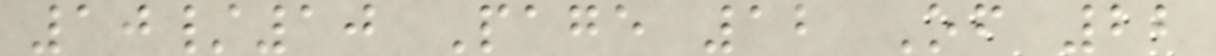10/10 Page 12 Of 22
